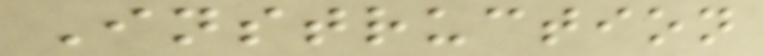Instruction
